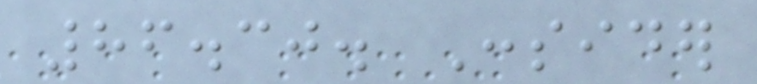86.30. Consider
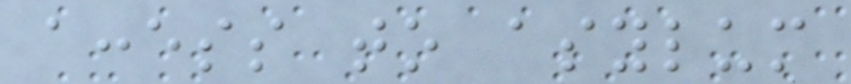access to asylum
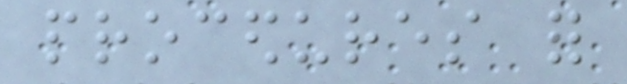procedures for
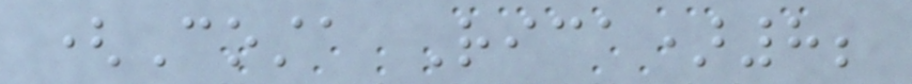(Costa Rica)8;
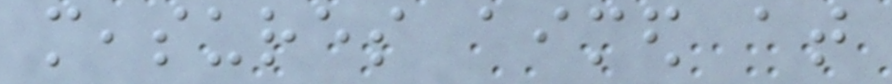measures aimed at
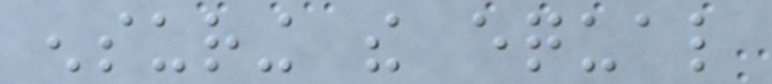ensuring the equal
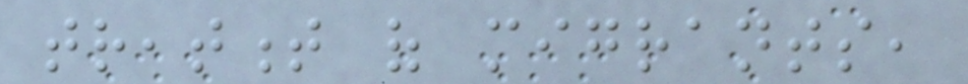treatment of migrants,
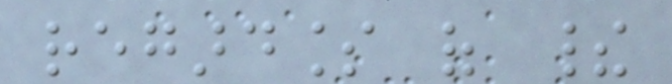regardless of their
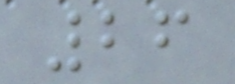26
